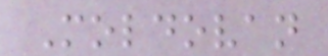Moldovan
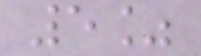5%
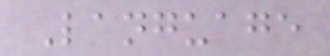Language
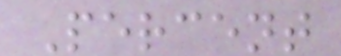Percent
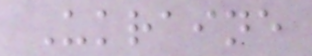Ukraine
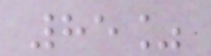85%
